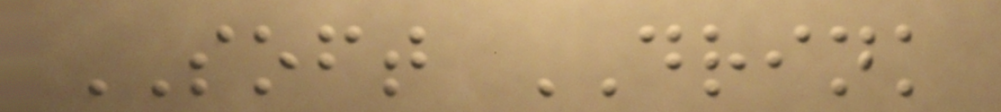SOFT DRINK
